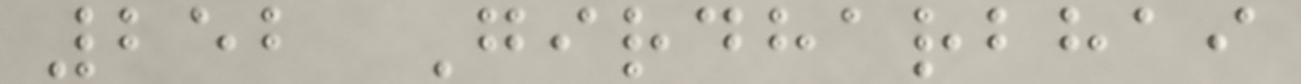252 Girdharbhai
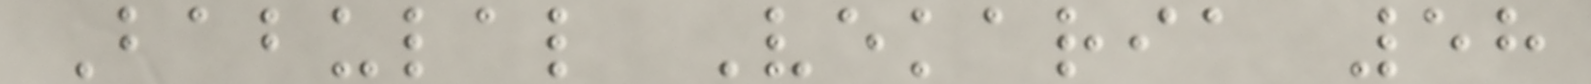Babulal Vekaria 58
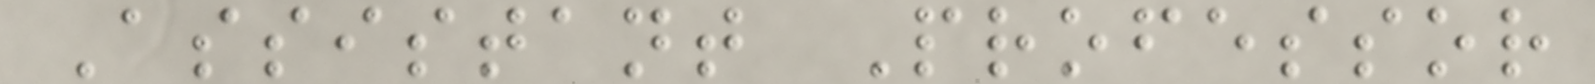Assistant Professor
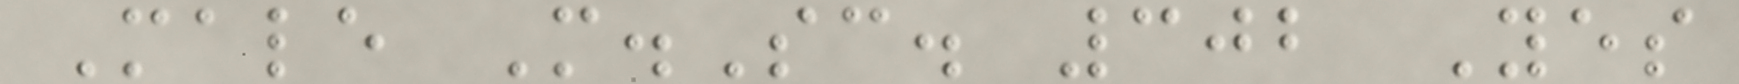Male M.Sc. 302 Yes
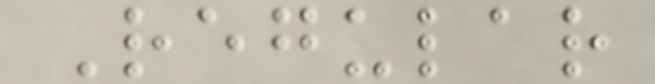Regular
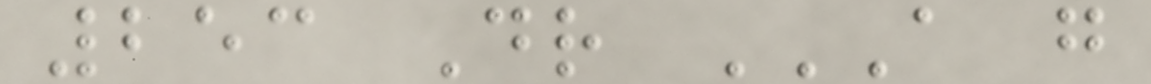253 Dr A G
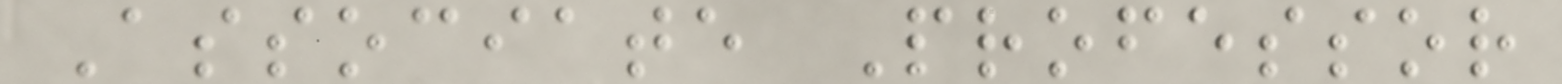Associate Professor
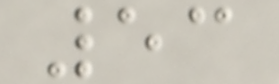53
